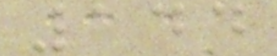144
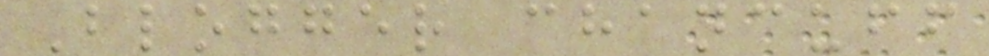Blogger chancuff
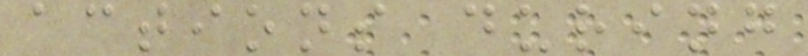actions during
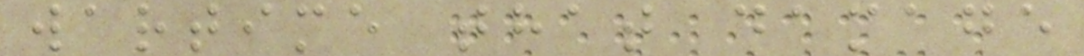wartime that damage
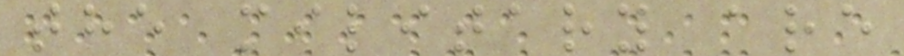the military are
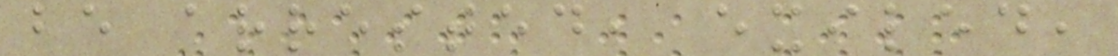be arrested, exiled,
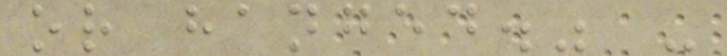or hanged." -
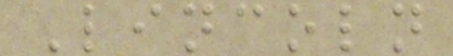Lincoln
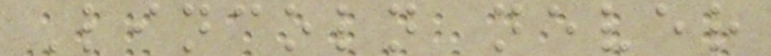Lincoln never
